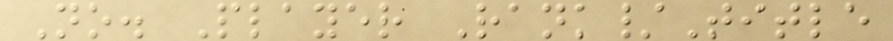No. Player Rank/Title
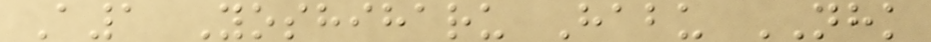A1 Yoshiharu Habu NHK
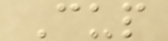Cup
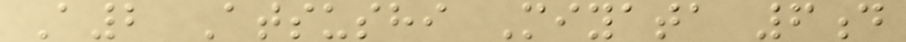A2 Atsushi Miyata 6d
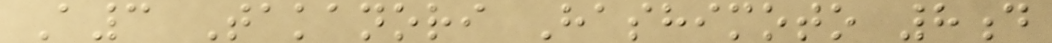A3 Takanori Hashimoto 8d
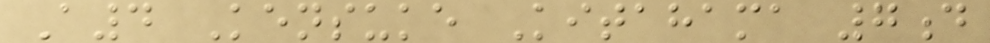A4 Kensuke Kitahama 7d
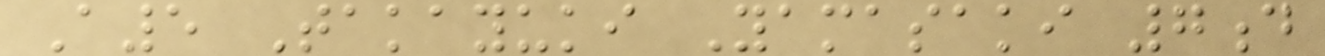A5 Takayuki Yamasaki 7d
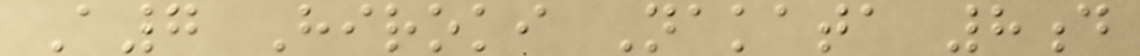A7 Hiroki Nakata 8d
